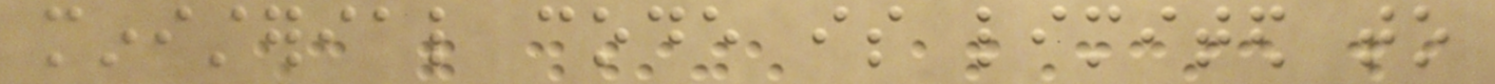ministerial code is limited to
